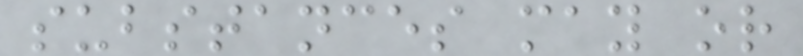substances may or
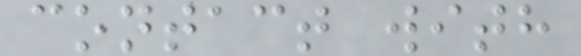contact with
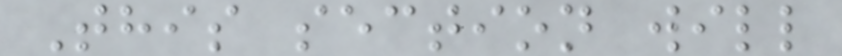This section will
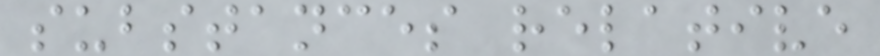substances relative
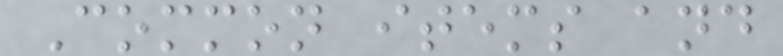Common items and
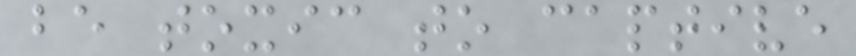be toxic to captive
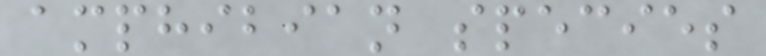amphibian species
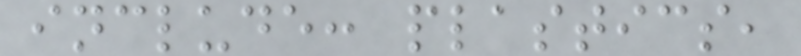include: plastics,
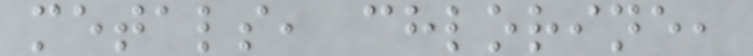metals, chlorine,
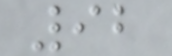92
